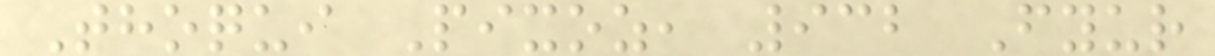Thoqui Pixoz, 932 Fyur
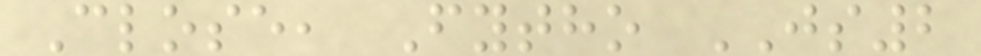Close, Fytho JS2
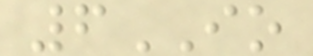6IO
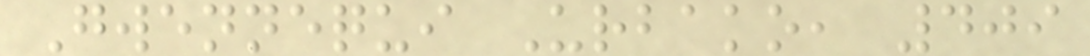Gwennequi Urbako, 409
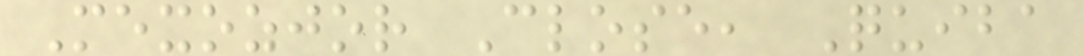Mexozjor Close, Quiba
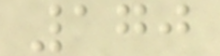170
